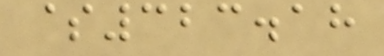$323.18
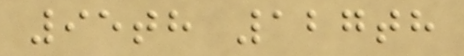95th 127th
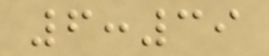6:39
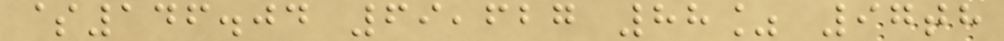$146.04 69,627 88% 97th
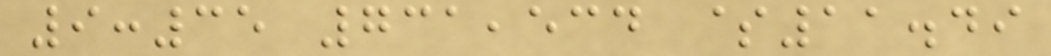9:35 731,534 $11.49
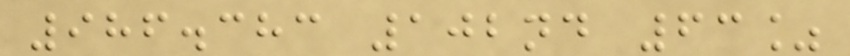986.383 102nd 63%
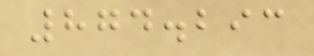874.293
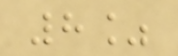8%
